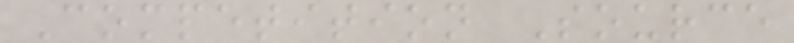Competition Source
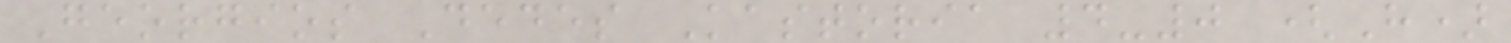Georgios Dedes Kastoria 4-0 (H)
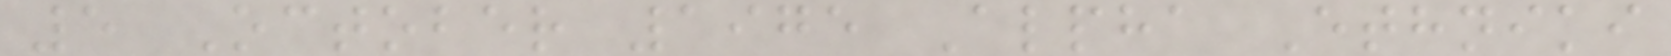5 October 1975 Alpha Ethniki
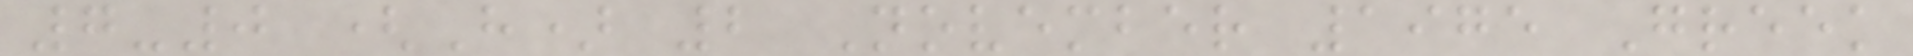7-0 (H) 2 November 1975 Greek
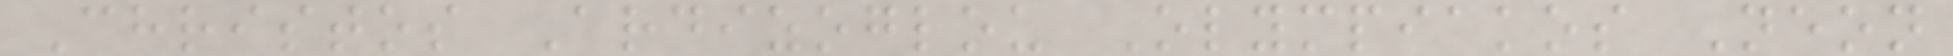Christos Ardizoglou Olympiakos Neon
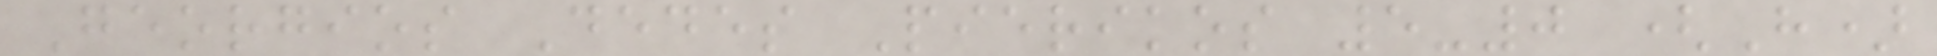Georgios Dedes Pierikos 5-0 (H)
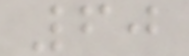60
